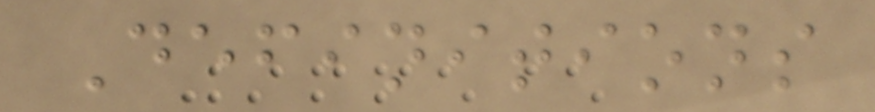Definitions
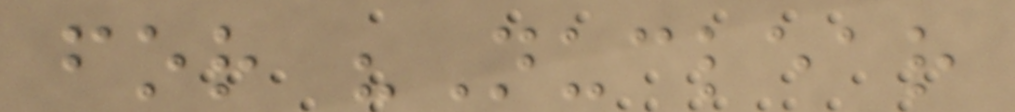for "Nuclear
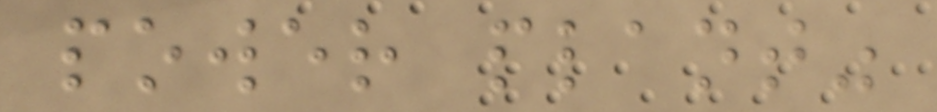power plant"
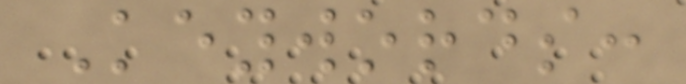Keywords:
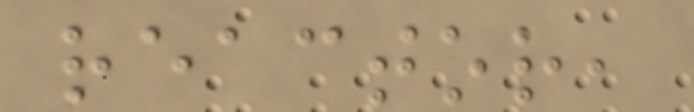reactor,
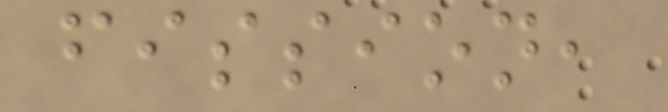fission,
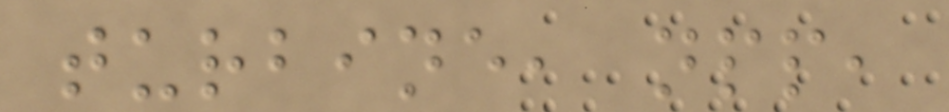turbine, npp,
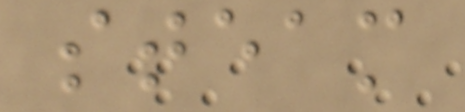steam
